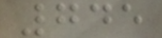745
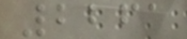2261
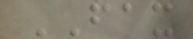FAX
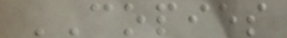COPIES
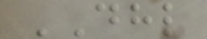DHL
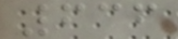636
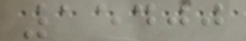15400
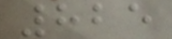825
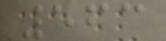563
